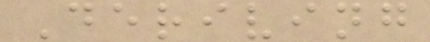Deriving
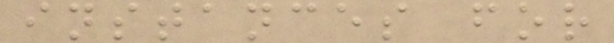instances for
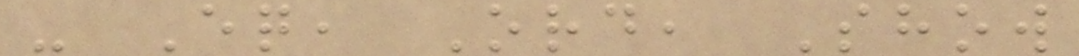- Eq, Ord, Show
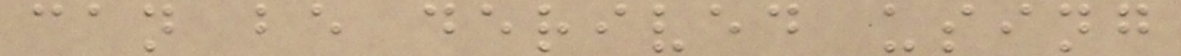can be derived using
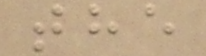the
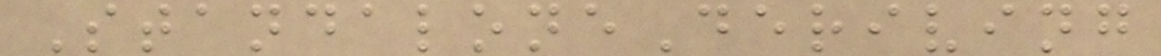StandaloneDeriving
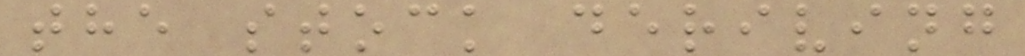the stock deriving
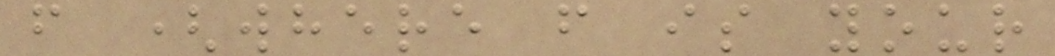f (where f is your
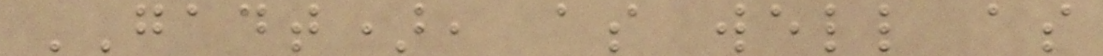GADT), as well as
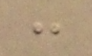:
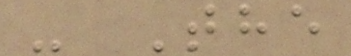- The
